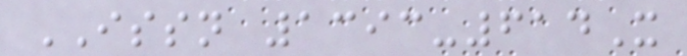ISSN 1393-614X
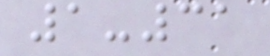1-31
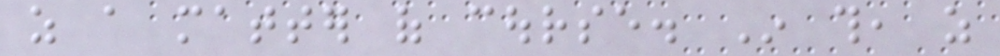as a matter of course. In this, as
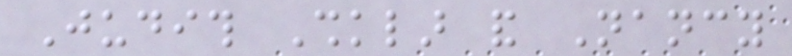Judith Shklar and Nancy
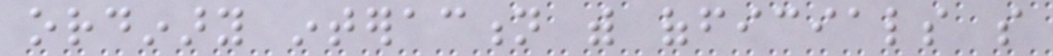ordinary interaction with officials so
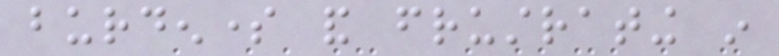burdensome and frustrating in
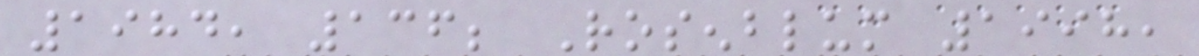1984, 136; Rosenblum 1998,
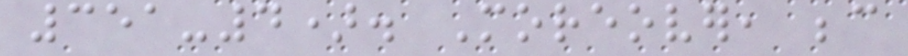351-4). Moreover, because
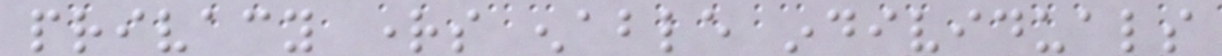privacy rights enable individuals
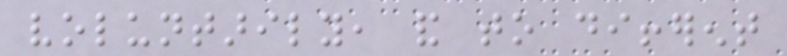voluntarily, and to different
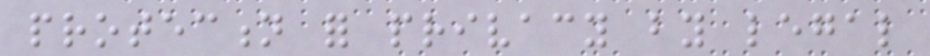protection for privacy by legal
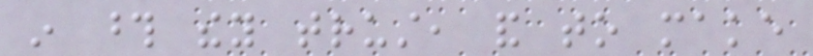in those they trust, and to make
